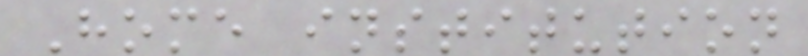Home institution
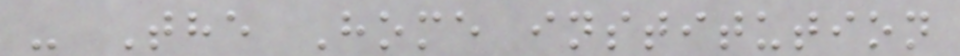- The Home institution
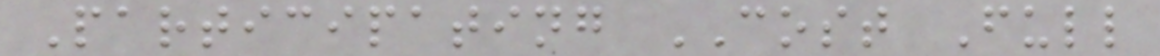Participating COST Full
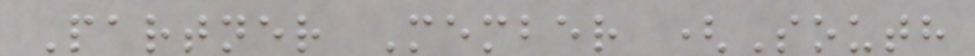Partner Member (South
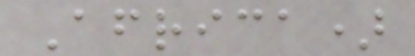Africa)
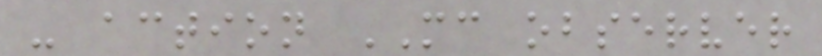- action MC observer
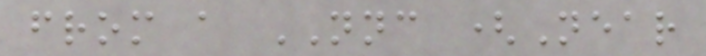from a NNC (Near
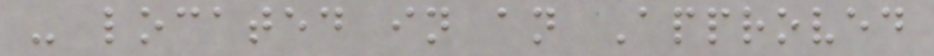- located in an Approved
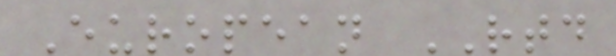European RTD
